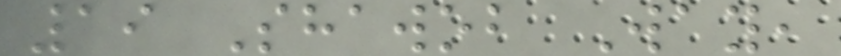19 Shawob Way,
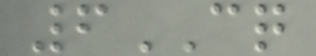6CQ
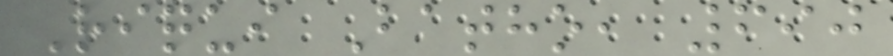Riqui Batho, 690
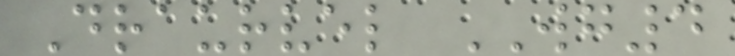Draurvel WG4
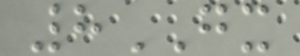8GX
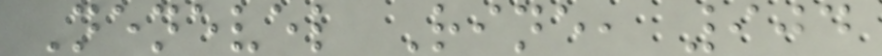Nenevel Rine, 904
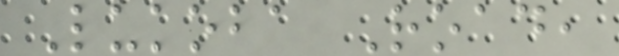Lukoba Road,
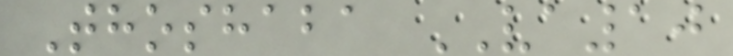Thoshaba VA10
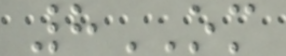8OM
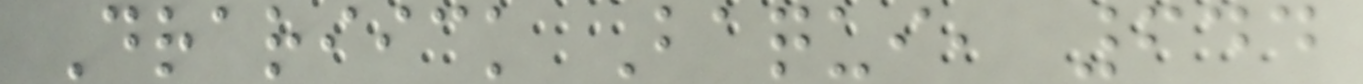Drariick Baqui, 644
